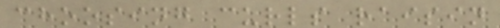choosing curls raisin
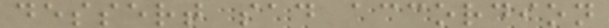dessert sad accordion
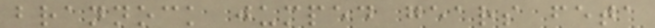brannock jumped gears feta
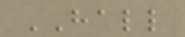HALL
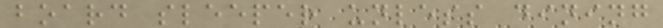board sleeper unless dining
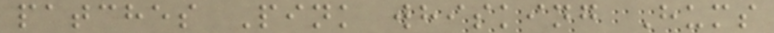patches Pink whisking Hums
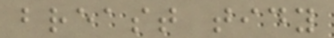breast tidy
